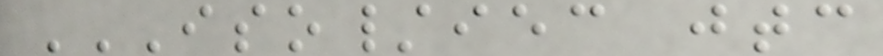ISO/IEC JTC
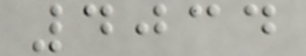4034
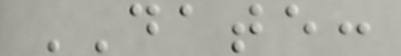DATE:
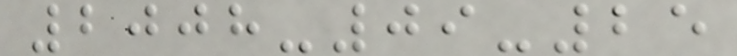2008-09-25
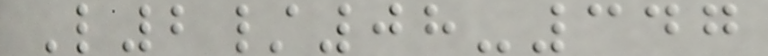L2/08-347
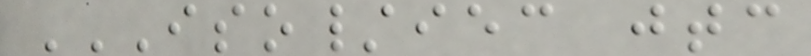ISO/IEC JTC
